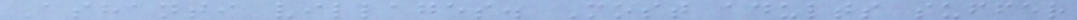Ashanti villages. Most adults suffer
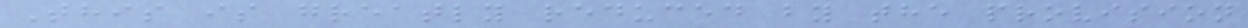This is greatly reduced by the provision
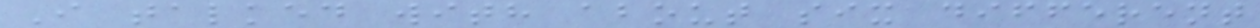I talked with about six different
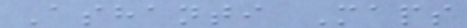Ashanti Maps
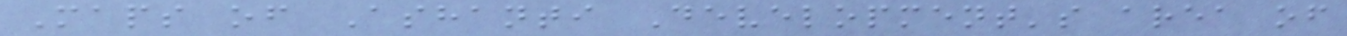Maps of Ashanti Development's area of
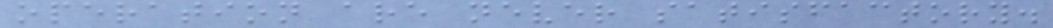operation are never satisfactory.
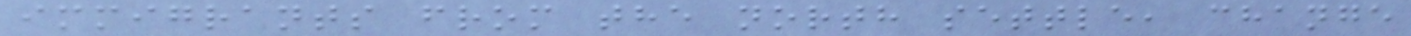immigrants from the north settle, change
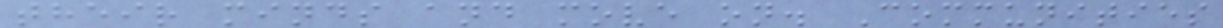their minds and move on. Communities
